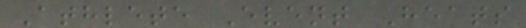Athlete Event Heats
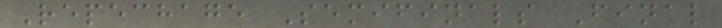Repechage Semifinals Final
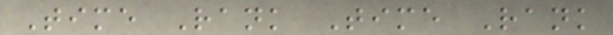Time Rank Time Rank
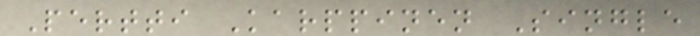Pertti Karppinen Single
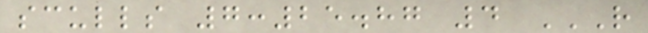sculls 7:25.87 4 R
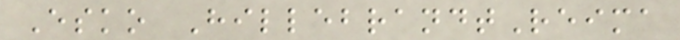Esko HillebrandtReima
